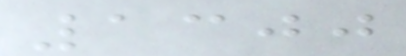1300
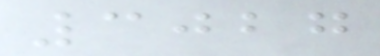3027
